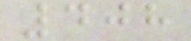408
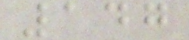147
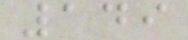149
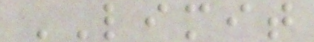LIMIT
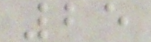25
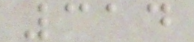314
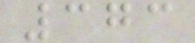373
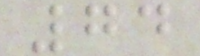74
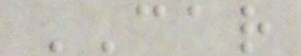CAR
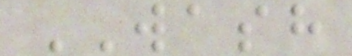WASH
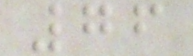76
